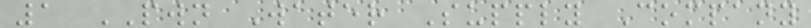1 PWN Water Supply Company
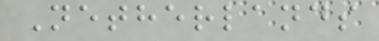Netherlands
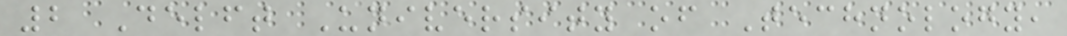2 Delft University of Technology,
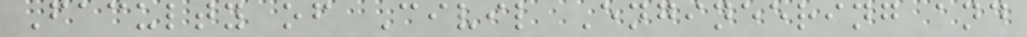Faculty of Civil Engineering and
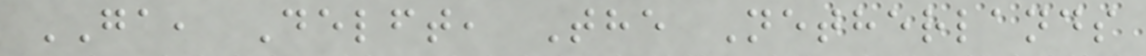GA, Delft, The Netherlands
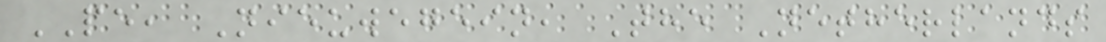PE, Nieuwegein, The Netherlands
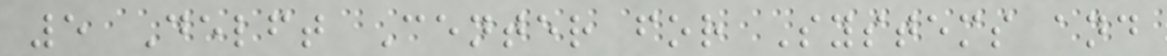5 Delft Center for Systems and
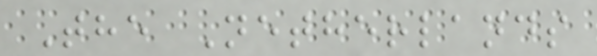The Netherlands
